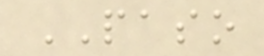PASO
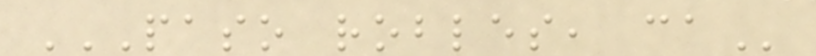PASO ROBLES, CA
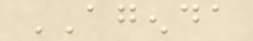AGENDA
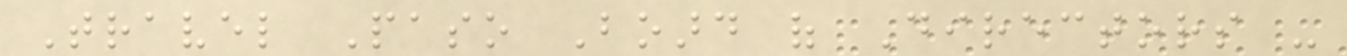Travel Paso Board of Directors -
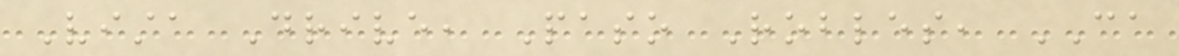Vista Drive, Paso Robles, CA
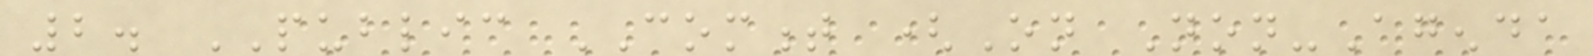2. PUBLIC COMMENT (On Non-Agenda
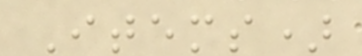Items)
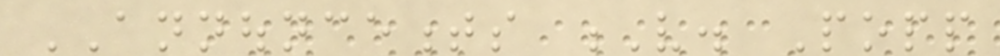ANNOUNCEMENTS V. Popp
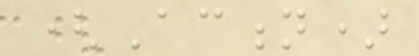(Action)
